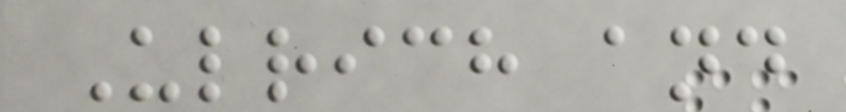Ulrich and
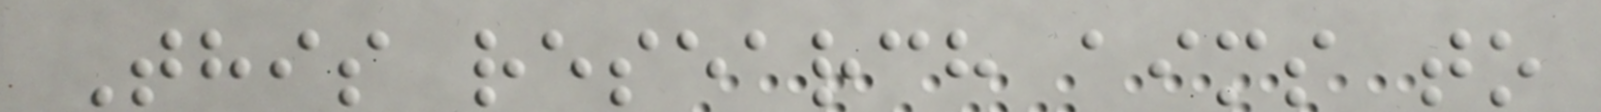This research aims to
